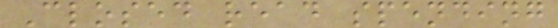Closed read spending
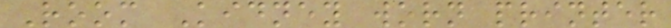Room Kidney worn printer
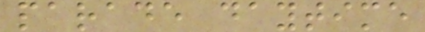parade daytime
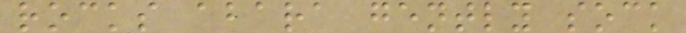rocks abara gently sock
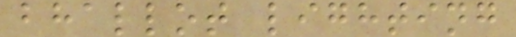bhallot lighting
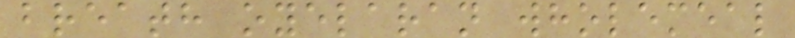breath oyelaran wholemeal
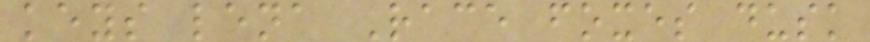keys lena Race foxes dusk
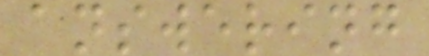answering
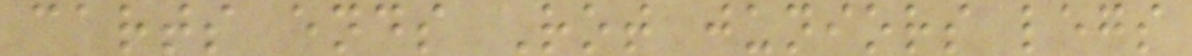carts ends Rot juniors legs
